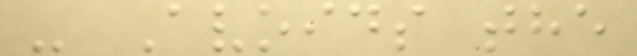- Avoids the
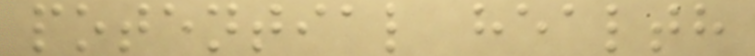potential health
